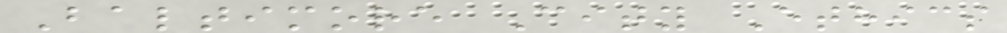Baltimore City Ethics
